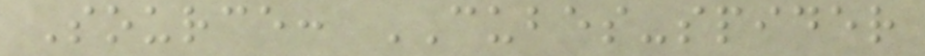Source: CUBES-spider
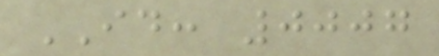ID: 0007
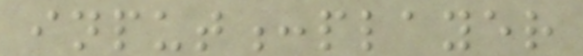input:player
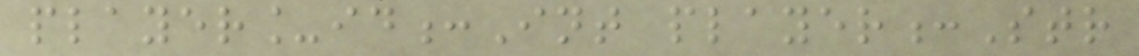player_id:Int player:Str
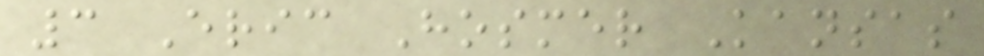3 Eric Hosmer Kansas
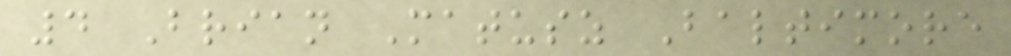4 Brian Matusz Baltimore
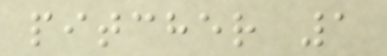pitcher 1
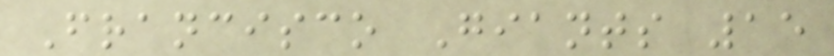Francisco Giants 15
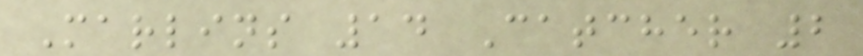Marlins 14 Catcher 2
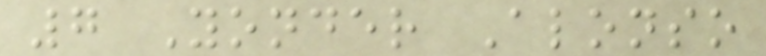7 Yonder Alonso
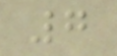7
